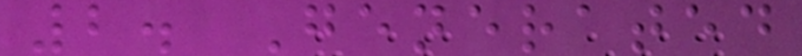2. Generated
